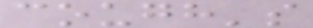cough's
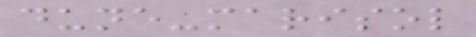dune-marisol
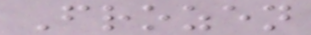Frozen
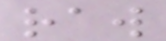raw
